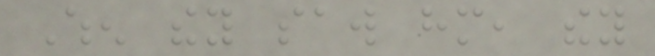When they saw him, they
